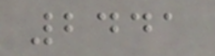2441
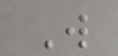W
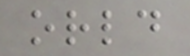orld
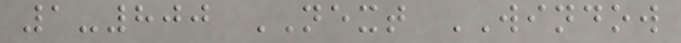1-800 NEXT WINDOW
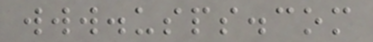www.usps.com
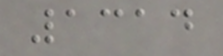1314
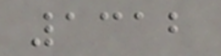1312
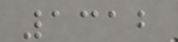1312
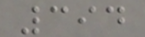394
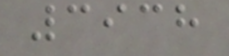3938
